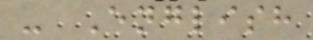- English
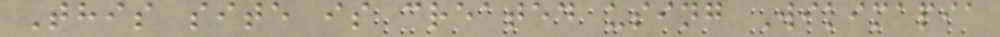This site is created using Wikimapia
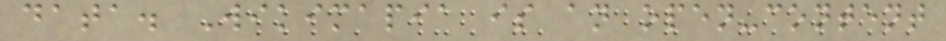data. Wikimapia is an open-content
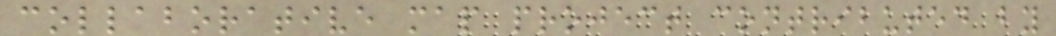collaborative map project contributed by
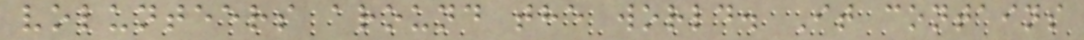volunteers around the world. It contains
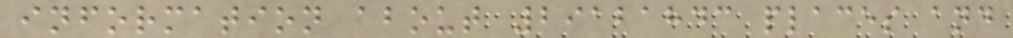information about 29121843 places and
